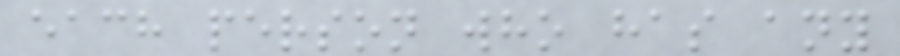each person who has any
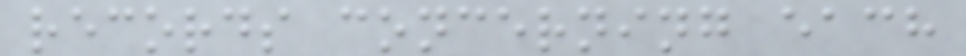records concerning each
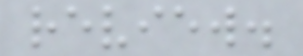review.
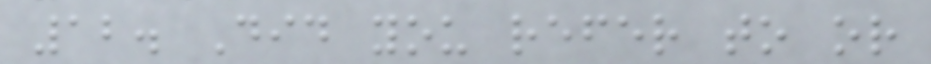12. Did you refer to or
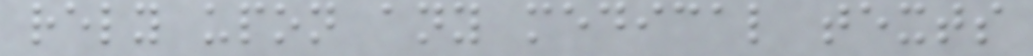rely upon any medical texts
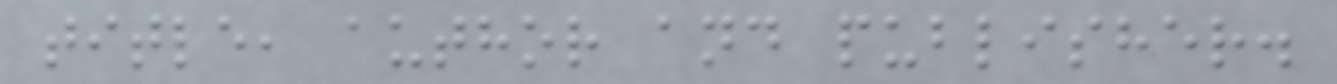title, author and publisher.
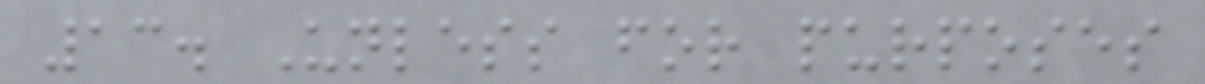13. Unless for purposes
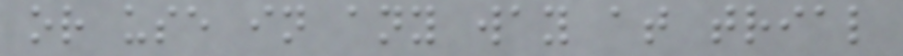or use in any way at trial
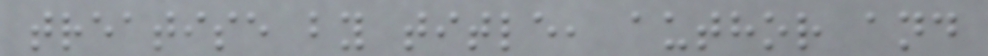treatise by title, author and
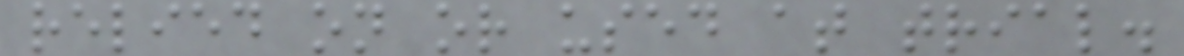relied on or used at trial.
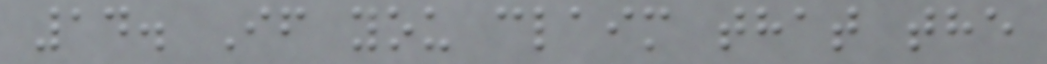14. If you claim that the
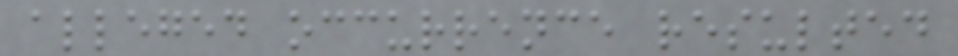alleged occurrence resulted
